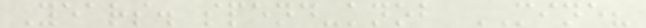Years. spend-knob MINE?
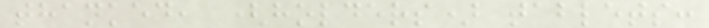thanked, (holders) tablets:
